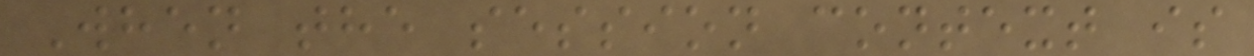When the session context is
